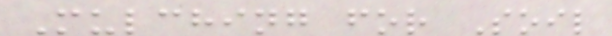Mulching for Soil
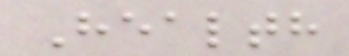Health
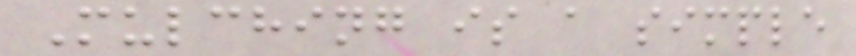Mulching is a simple
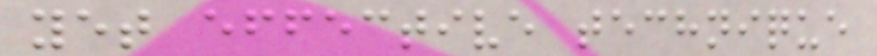yet effective technique
